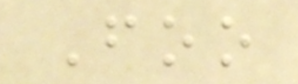Foo
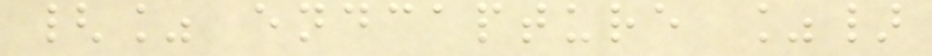{% endcapture %}
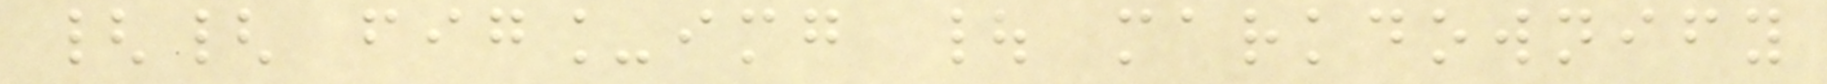{{ fig_img | markdownify
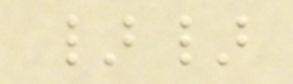}}
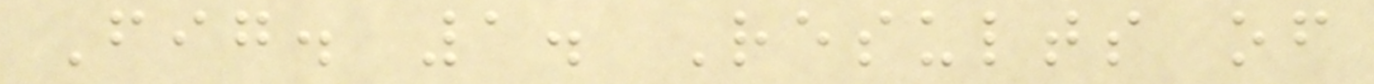Fig. 1. Results of
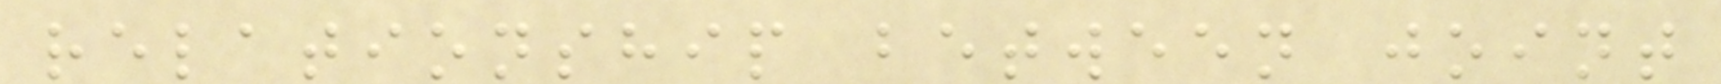relationship between joint
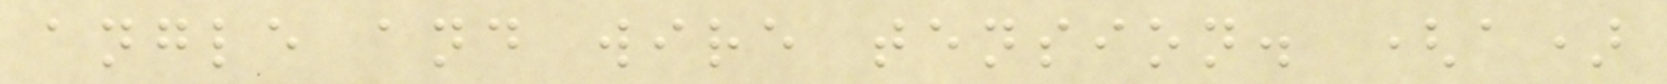angle and wire tension. (a)
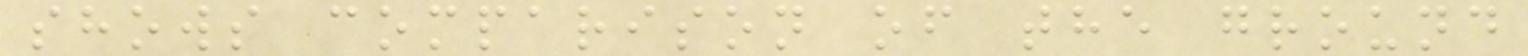shows comparison of the ground
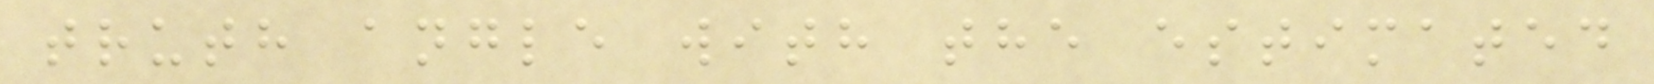truth angle with the estimated
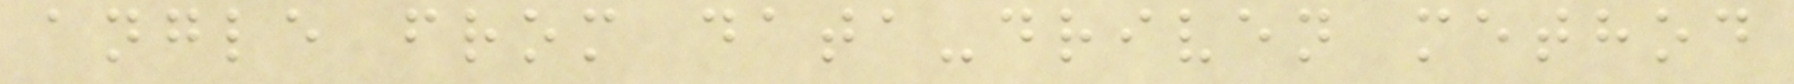angle from data-driven method
